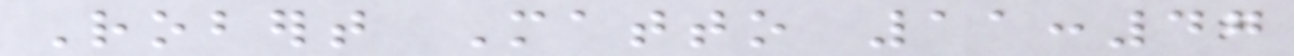Robert Matto 11:47
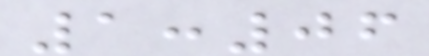1:06
